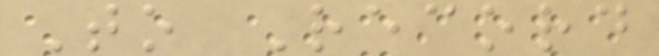To Record
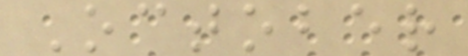October
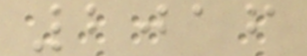2016
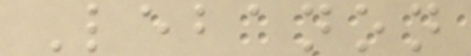Lebanon
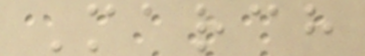March
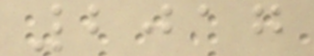2017
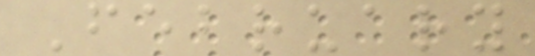February
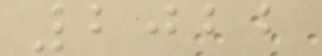2022
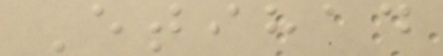Etihad
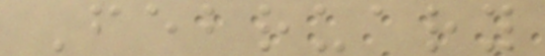February
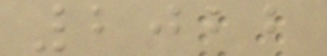2022
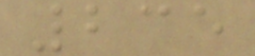235
